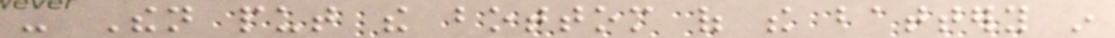- Then put the bottom of the battery in
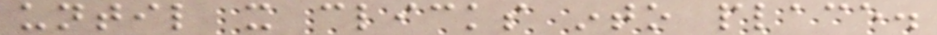until it clicks into place.
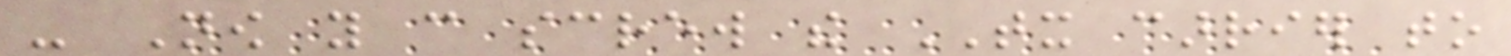- Now you can screw the TX carrier to
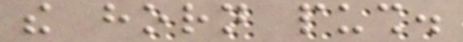the horn push.
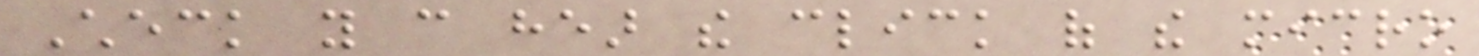Check you can hear the click of the micro
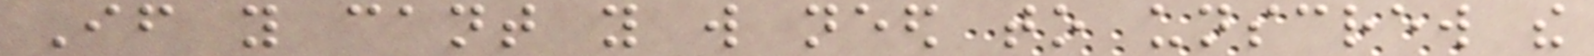If you cant you will need to unscrew the
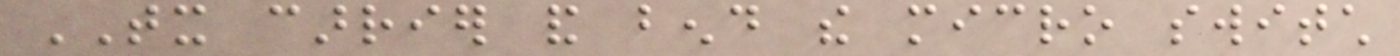TX carrier and bend the micro switch
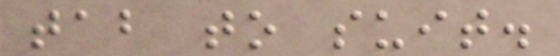tab to suit.
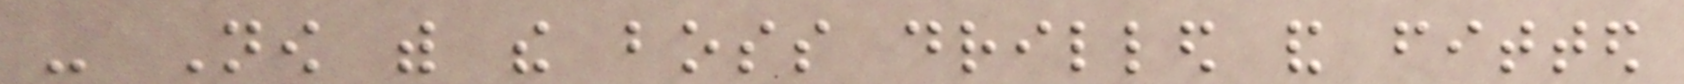- Now with the boss drilled and fitted
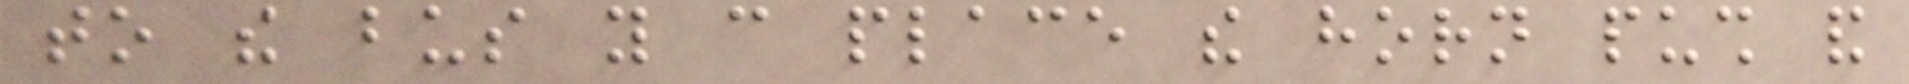to the bus you can place the horn push and
